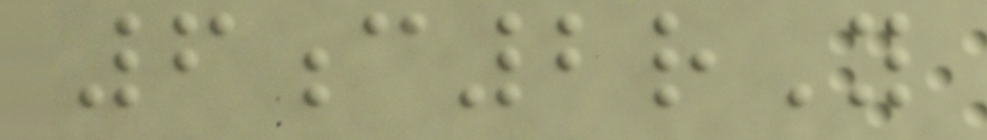6c2rY
